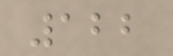122
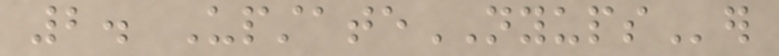2. UpstateNYUPSer
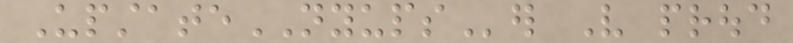UpstateNYUPSer Very proud
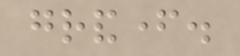grandfather.
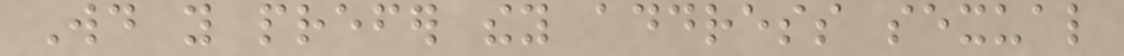Would you prefer they address sexual
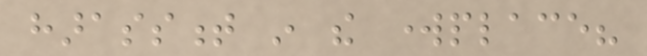harassment in the workplace?
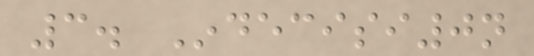3. Indecisi0n
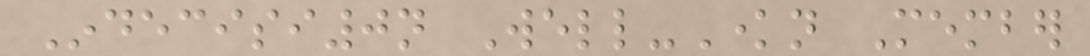Indecisi0n Well-Known Member
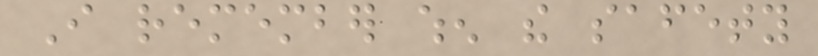I remember when the safety
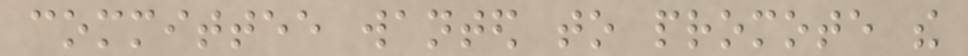committee wanted to promote the
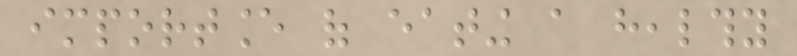importance of eating a healthy
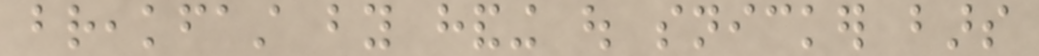breakfast by handing out snicker bars
